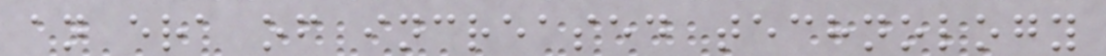an era of increased technology
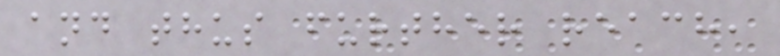and thus further reach,
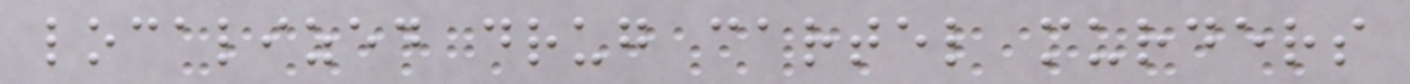localized drug cartel murders
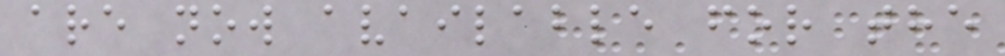are now available for the
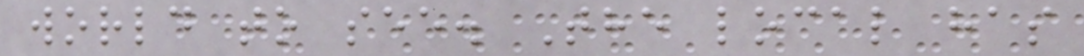world to see. The local has
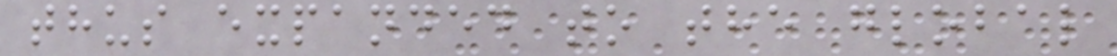thus expanded to the global
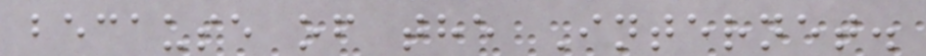because of the Internet.
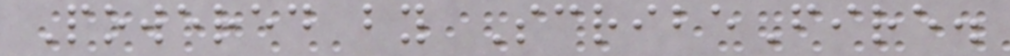Powered by ScribeFire.
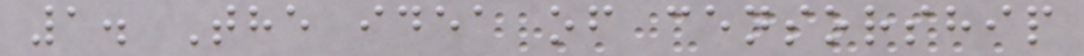1. The idea of censorship
